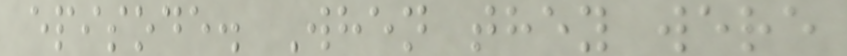episode. When they were
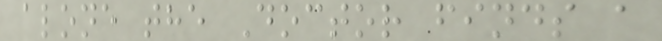alone the Doctor finds a
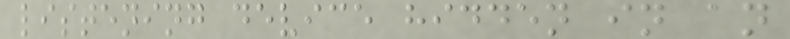listening device hidden in an
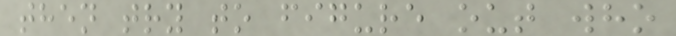then try to figure out who
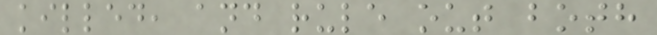killed, and rule out both
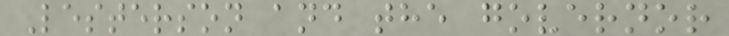Lesterson and the governor
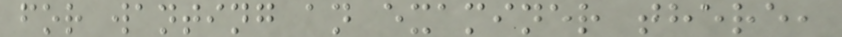for wanting an examiner there,
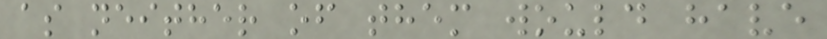as neither of them would have
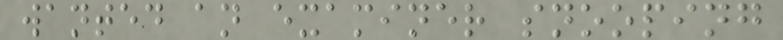wanted an examiner snooping
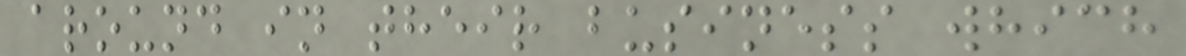around in their business which
